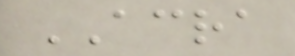ACRA
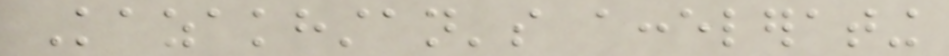Kazakhstan's accelerating
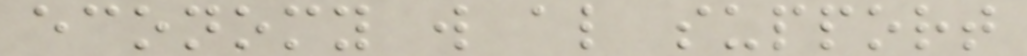economy will also support
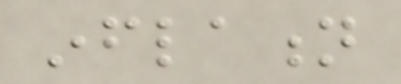inflation
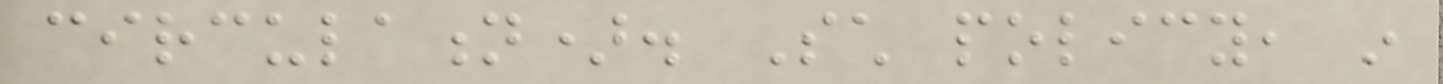circulation). Such policy, in
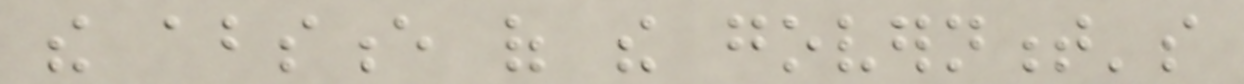the absence of the government's
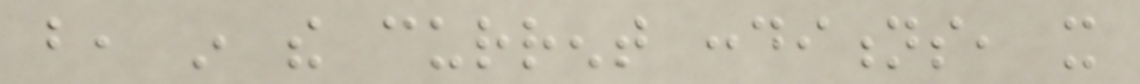but, in the current conditions, it
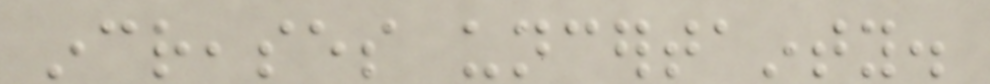increases uncertainty.
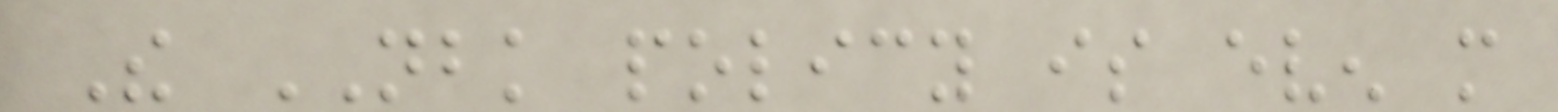The NBK policy is even more
